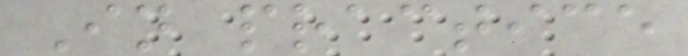In practice
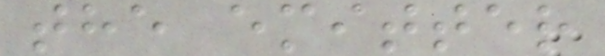the emitter
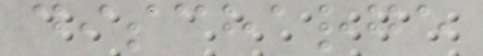discharge
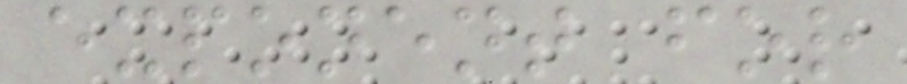exponent for
